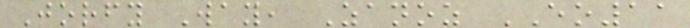Jorfy Way, Zanoz EO11
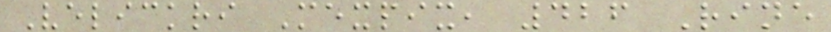Velickri Mexpix, 426 Rine
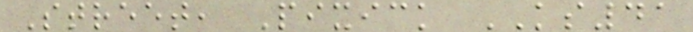Street, Pixick KS41
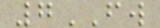7FW
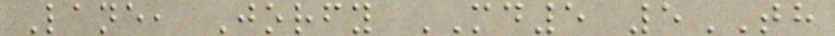Lane, Jorfy MD5 5TH
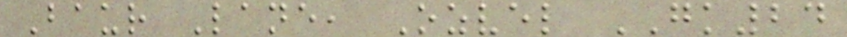Baur Lane, Ozvel GK24
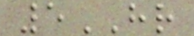5HR
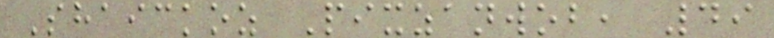Shaickoz Pixzanwob, 49
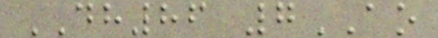DH86 7AO
